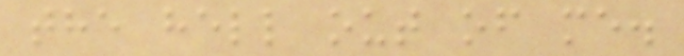the hell out of me.
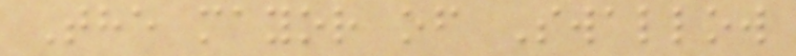The mayor of Swallow
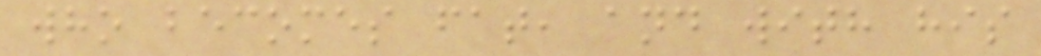who becomes fat, and with his
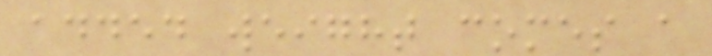added weight comes a
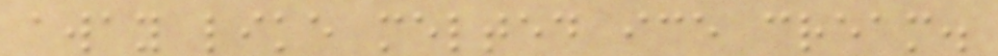away like melted ice cream.
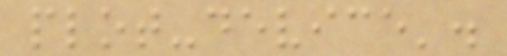plot-device'.
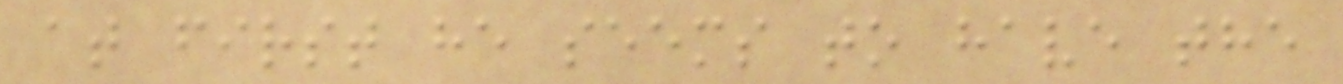at first he seems to have the
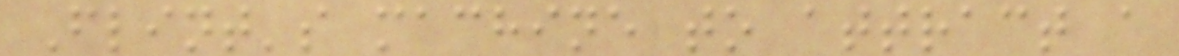Flint's machine to attract a
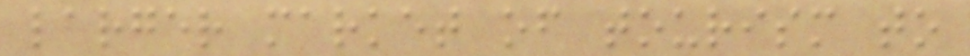larger market of tourism to
